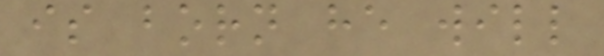is born he will
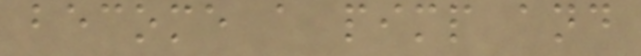become a pimp and
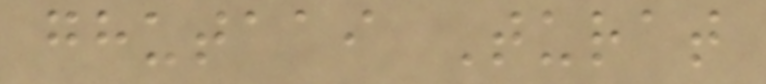ghutaai Turat
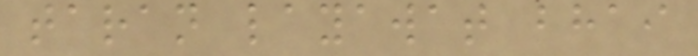taran layawat bhai
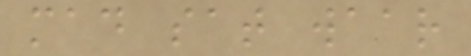mad sat waar
